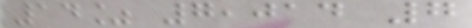14% 7,014 7
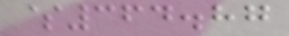$364.87
